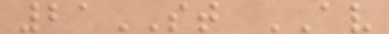21ST AV
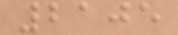2105
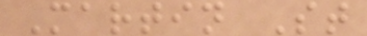Martin St
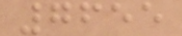7655
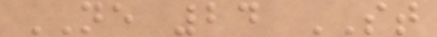NE 24 ST
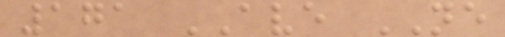171 AVE NE
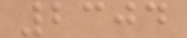2304
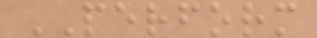PERFORM
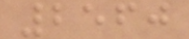2560
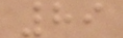89
